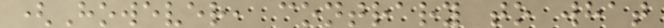(However, contrary to what
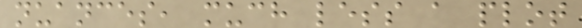nuances, much less a plot
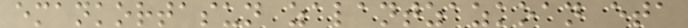emankortasun zalantzazkoan eta
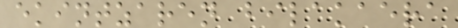ekintzaren bilakaera
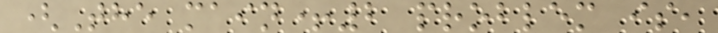(The main+2 problem is,
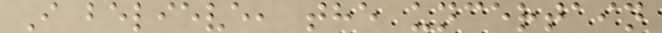I believe, the uncertain
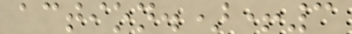action.)+3
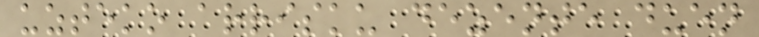uzteko arrisku dezente duen
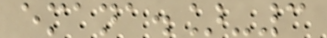emana.]-3
